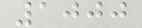1000
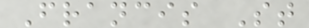Francis St
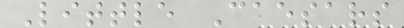Little Caesars
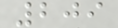209
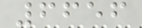6656
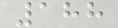188
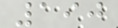190
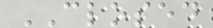CLOSED
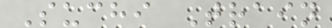Suchi Train
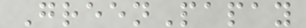GreenPapay
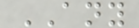ANY
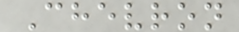Chevron
